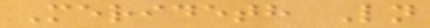Merideth Ln
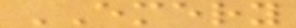EMERY
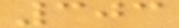303
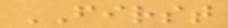FIRST
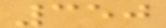350
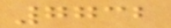7732
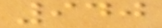940
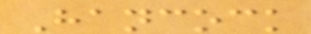Hancock
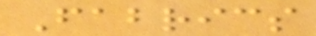Fabrics
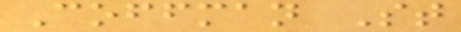Coffman St
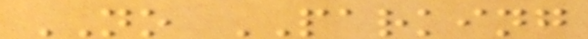NO PARKING
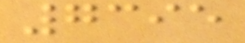7395
